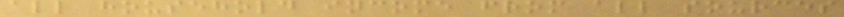all household income from all sources
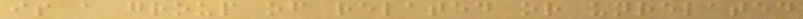is a group of related or unrelated
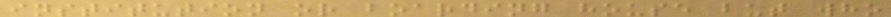institution or boarding house but who
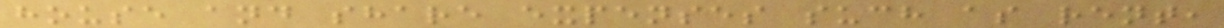house and share expenses such as rent,
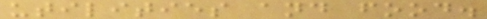utilities and food.
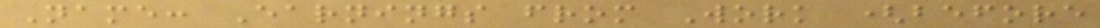Name: Earnings from Work (before
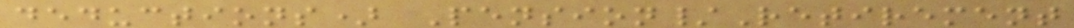deductions) Pension/Retirement
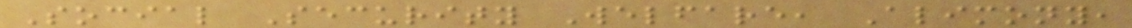Social Security Welfare, Alimony,
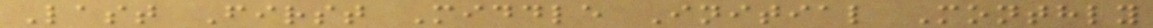Last First Middle Initial Monthly
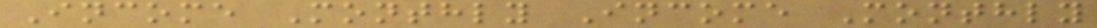Income Monthly Income Monthly
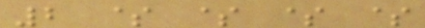2 $ $ $ $
